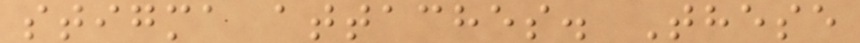stigma attaches. These
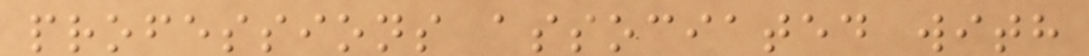professions associated with
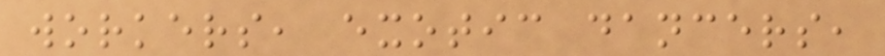workers, exotic dancers,
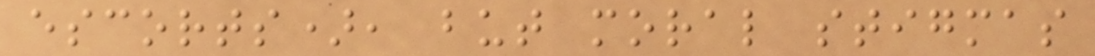escorts), but moral stigmas
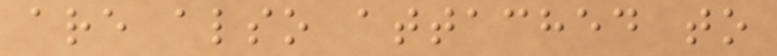are also attached to
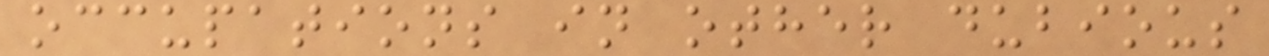occupations in other dubious
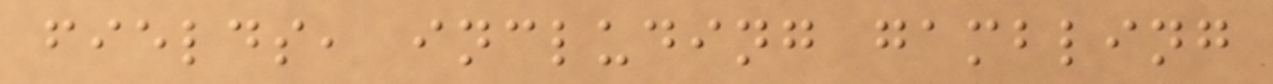fields, including gambling
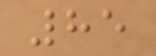85
